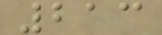213
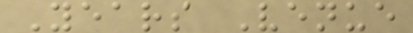Years Venue
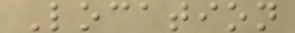Location
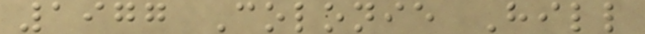1977 Colonie Hill
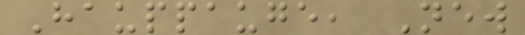Hauppauge, New
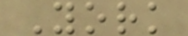York
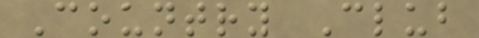Country Club
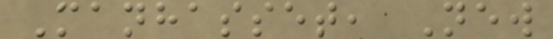Manhasset, New
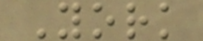York
